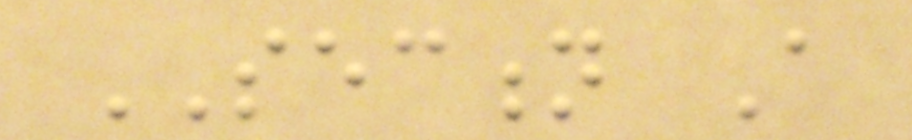SECTION A
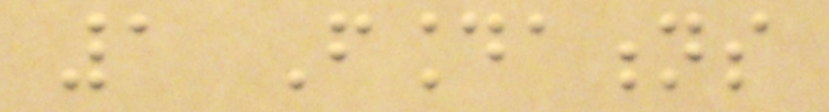1 Foundations
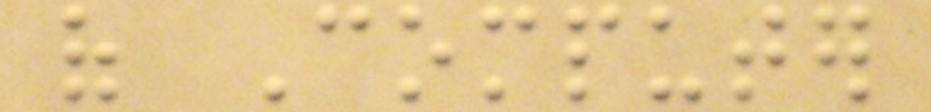of Computer
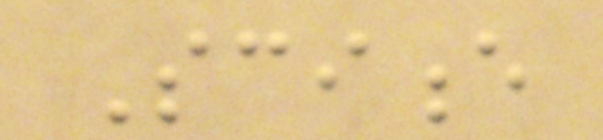Science
